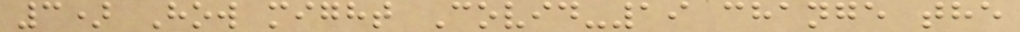3) How might Covid-19 change the
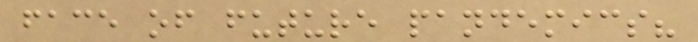face of future pandemics?
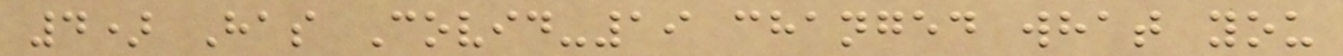4) Has Covid-19 changed what you
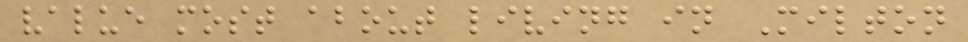value most about living in Milton
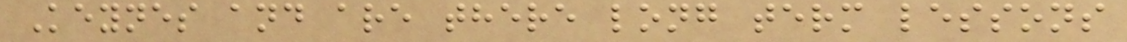Keynes and are there long term lessons
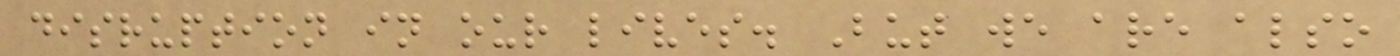disruption in our lives. But we are also
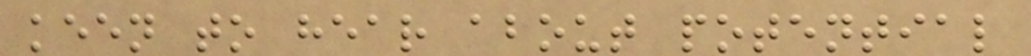keen to hear about potential
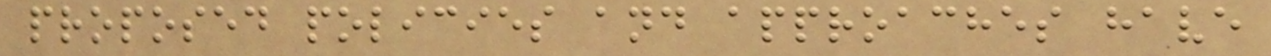proposed policies and approaches have
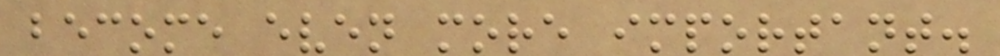become even more important.
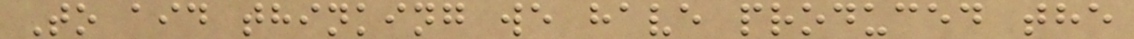To aid thinking we have produced the
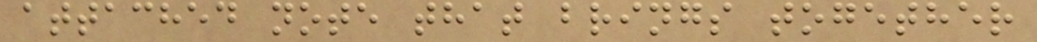attached note that brings together
